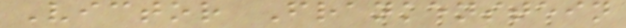Victor Frankenstein
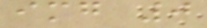img 0
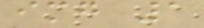img 1
